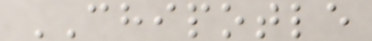CHIPOTLE
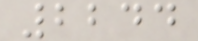2244
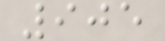905
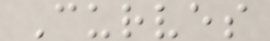Curves
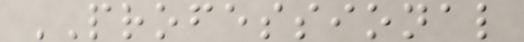PROFESSIONAL
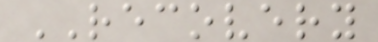RECOVERY
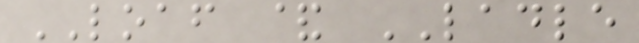LOAF & LADLE
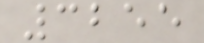3255
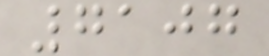7107
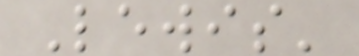Lewis'
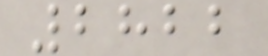2822
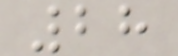28
